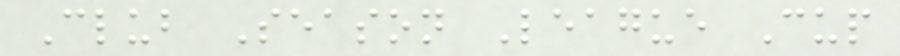Club Season League Cup
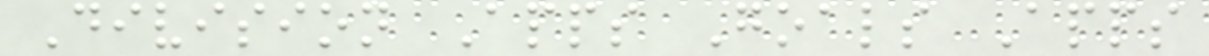Division Apps Goals Apps
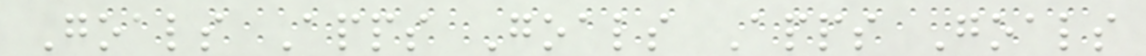Goals Apps Goals Apps Goals
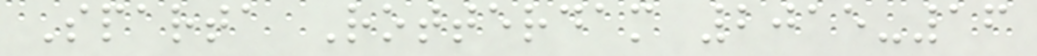Sparta Rotterdam 2015-16
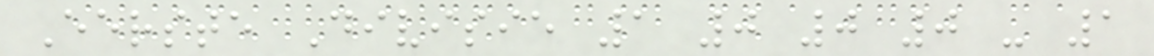Eerste Divisie 1 0 0 0 - 1
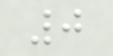0
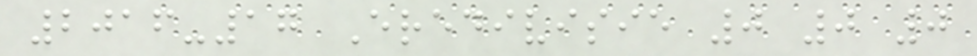2016-17 Eredivisie 0 0 0
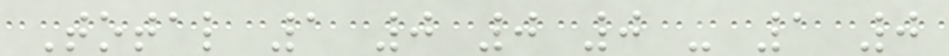Total 1 0 0 0 - 1 0
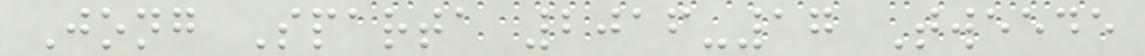Jong Sparta 2016-17 Tweede
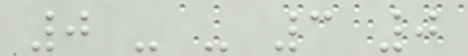0 - - 3 0
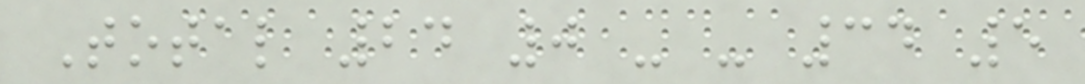Total 24 0 - - 34 5
